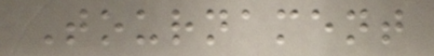Tournament
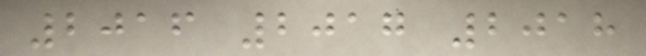2016 2017 2018
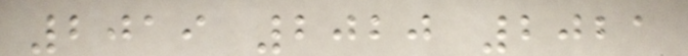2019 2020 2021
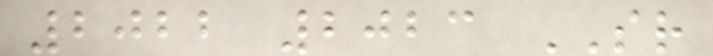2022 2023 SR
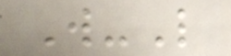W-L
